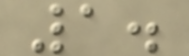1.
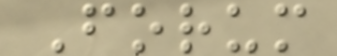Forum
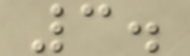3.
